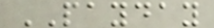PAYDAY
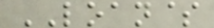LOAN$
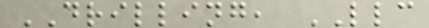DRILLING, LLC
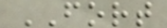FORT
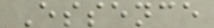Essence
